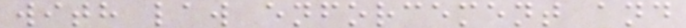with law enforcement and
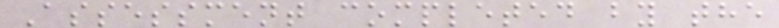Assessment completed by the
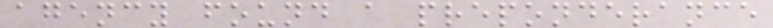agency found a preponderance
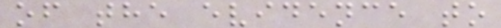of the evidence to
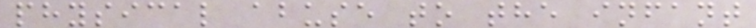physical abuse to the infant
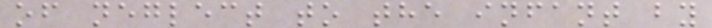of neglect to the infant by
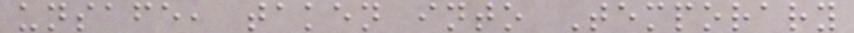unsafe, taken into Temporary
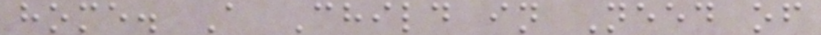home. A Child in Need of
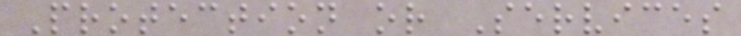Protection or Services
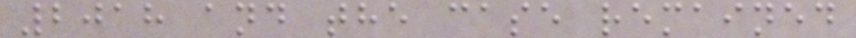2018 and the case remained
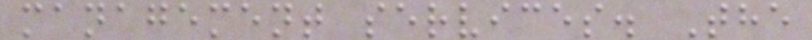management services. The
